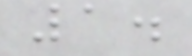1.
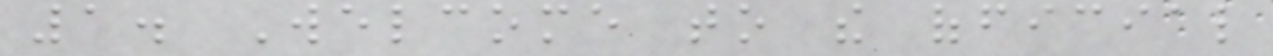1. Welcome to the official
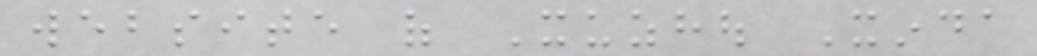website of Xuzhou Xinda
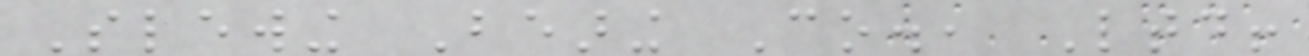Slewing Bearing Co., Ltd!
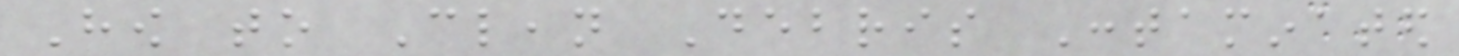How to Clean Debris Contaminated
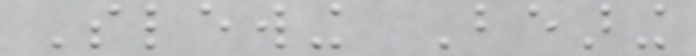Slewing Bearing
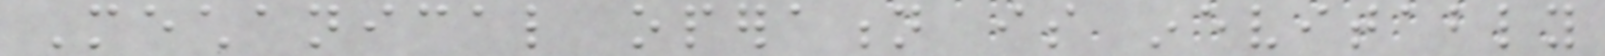Mechanical operation is inevitably
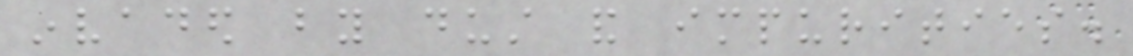invaded by dust and impurities.
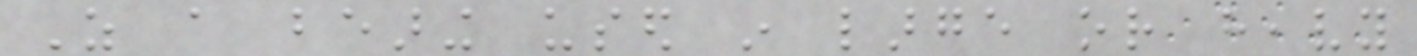As a bearing used in large or heavy
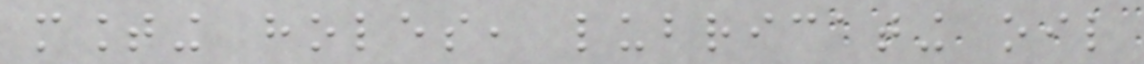mounting holes, lubricating oil
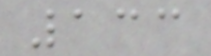133
